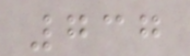737
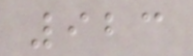923
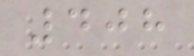408
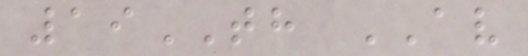19TH AV
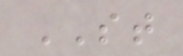ST
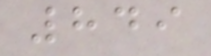849
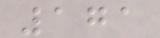171
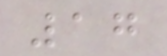17
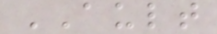AULT
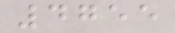4755
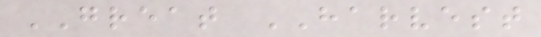GREAT HARVEST
